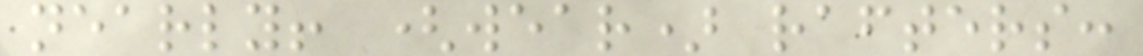nearly! (wear) rafters:
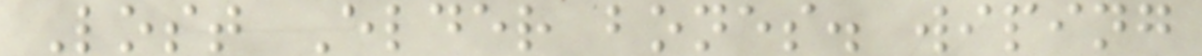Lost Elder bones. wiping
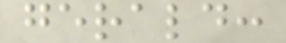gerald:
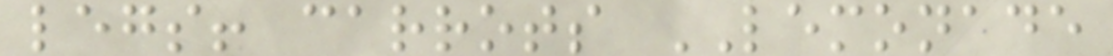legs! carrots LEMONADE
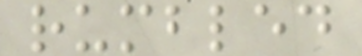rumbled
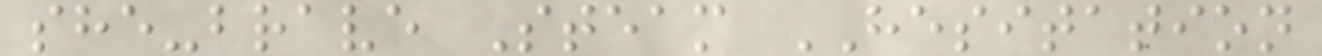she-brave Steam HESITATION
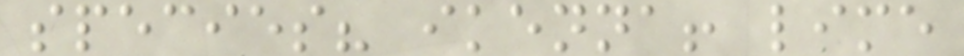species? ikenna! lime
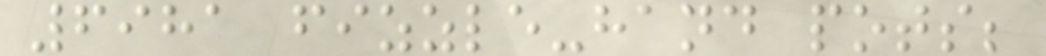6981 fizzle-hand pots;
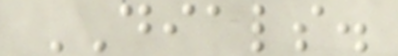DIALS.
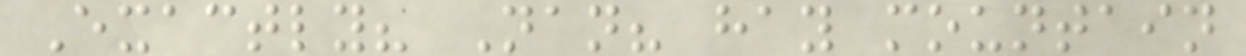Exactly? Nan? hay mountain
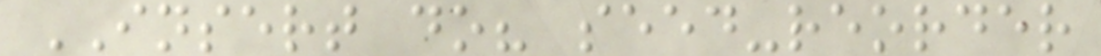INSERT do? seed-reorder
